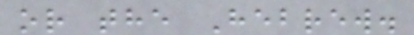or the Hebrew.
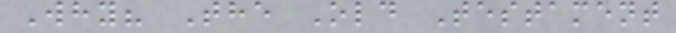Why? The Old Testament
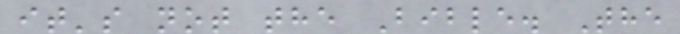it's not the Bible. The
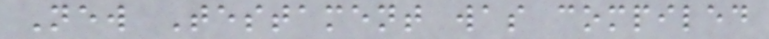New Testament was compiled
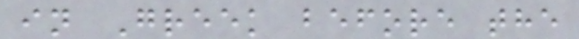in Greek before the
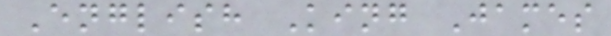English King James
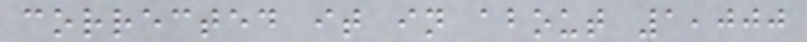corrected it in about 1,000
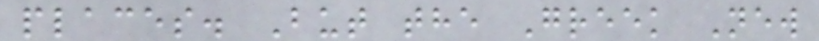places. But the Greek New
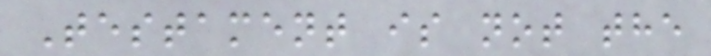Testament is not the
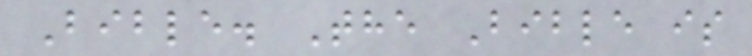Bible. The Bible is
